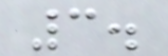3.
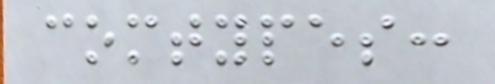comtypes:
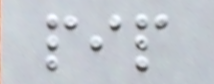pip
